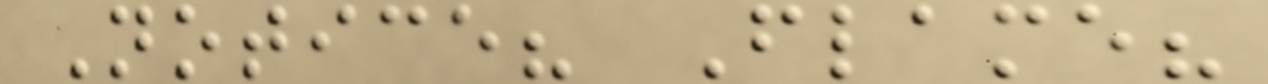Notice? Flame?
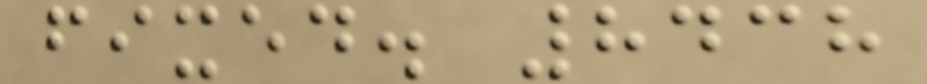fixed. 8438
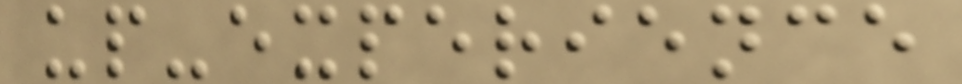up-experience
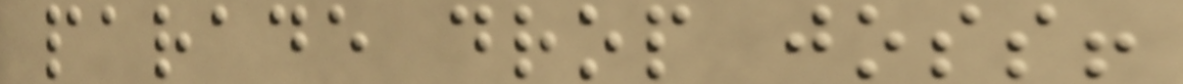parade drop joss!
